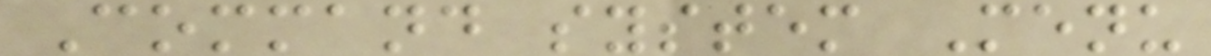Command system Menu
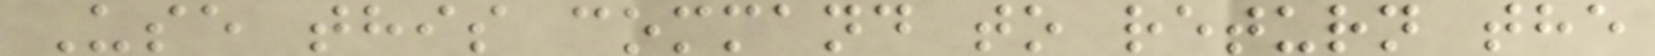Use this command to return the
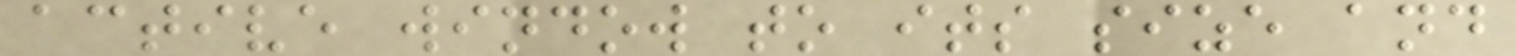active window to its size and
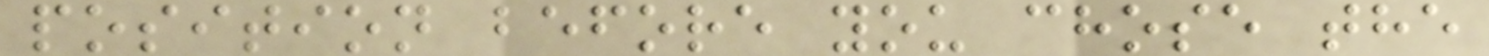position before you chose the
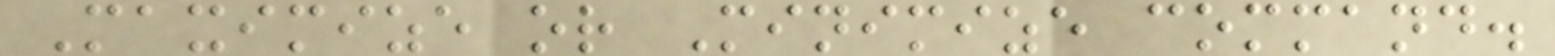Maximize or Minimize command.
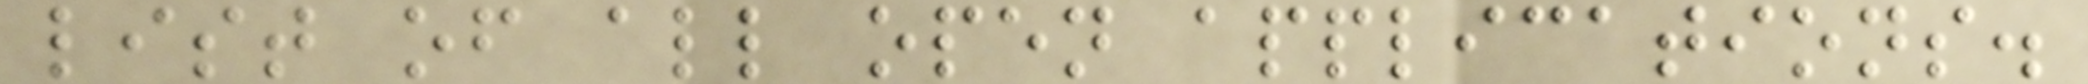list of all open applications.
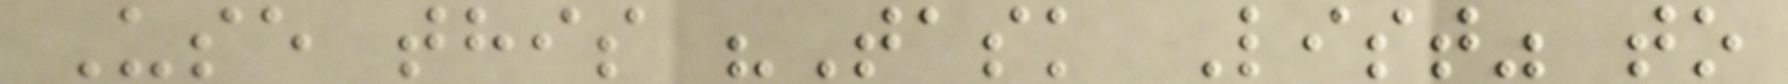Use this "Task List" to
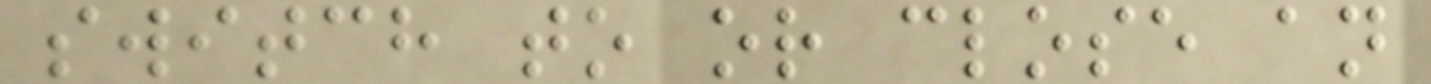switch to or close an
